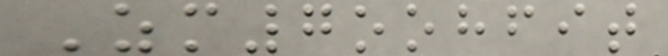Zm7oohfit
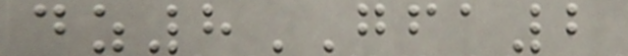dz8GFA2
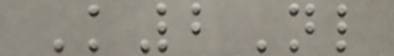K2Nl
